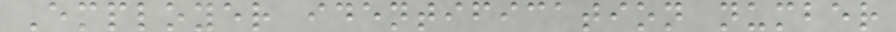Employer identification number
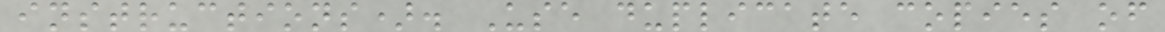instructions). Use duplicate copies of
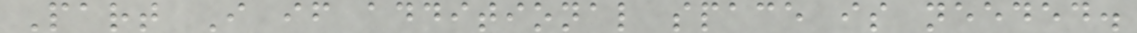Part I if additional space is needed.
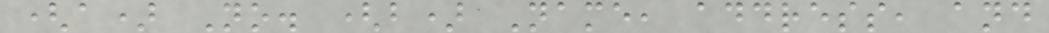(a) No. (b) Name, address, and
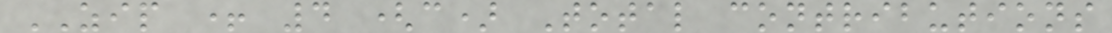ZIP + 4 (c) Total contributions
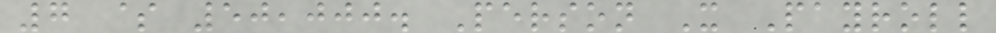7 $ 50,000. Person X Payroll
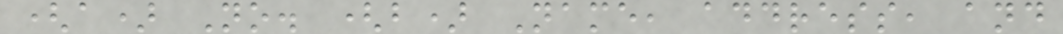(a) No. (b) Name, address, and
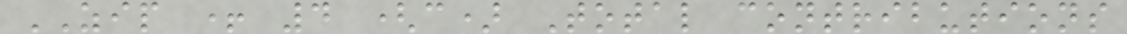ZIP + 4 (c) Total contributions
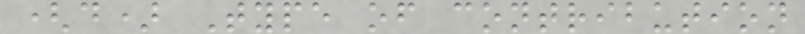(d) Type of contribution
